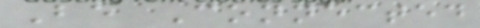Be Connected
